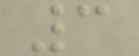3
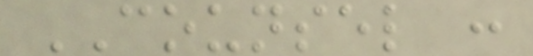COUNSEL :
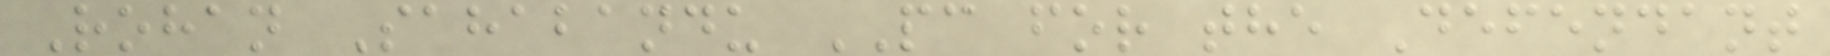Rohan Sahabandu PC for the Defendant
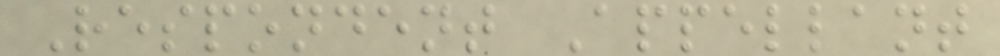Respondent Appellant
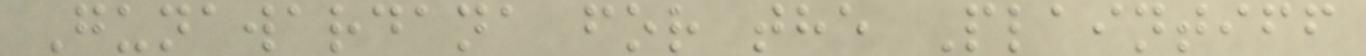Gunawardana for the Plaintiff
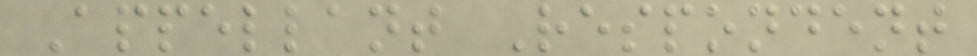Appellant Respondent
